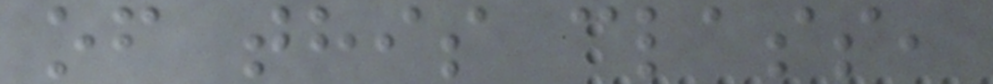of this class,
